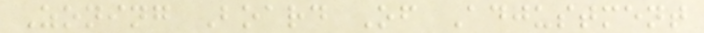Zoning Board Of Adjustment
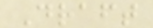Draft
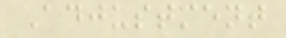Adjustment
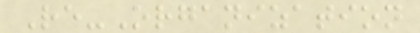Re-Organization
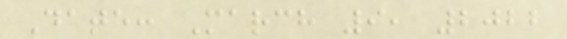Date: March 9, 2022
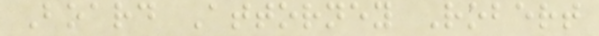Board Attorney Robert
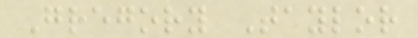Gregory Taylor
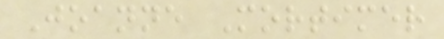Joanne Mortimer
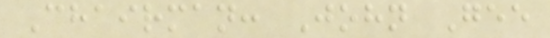Chairman: John Gee
